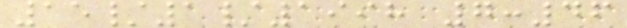15/1/1998 7:46
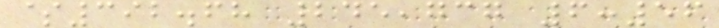$392.68 245,737 6:56
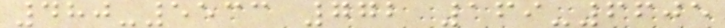480-5533 772 169-6605
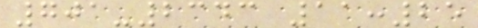701-2343 11:25
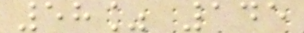58% 145
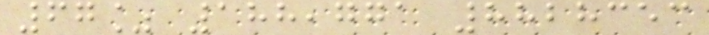67% 188,771 8828353
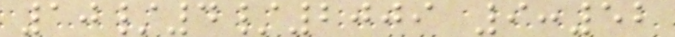10/4/2009 9:52
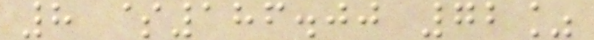8 $186.00 72%
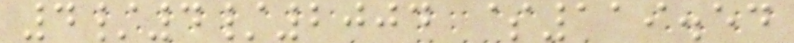4/4/2004 $119.54
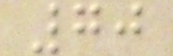70
